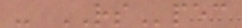- RSpec
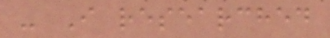- I researched
